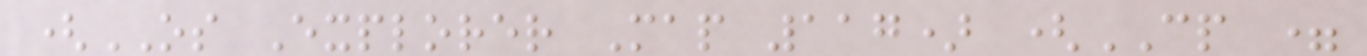(OS Explorer Map 117) (CP =
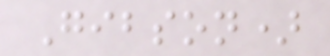Gibson)
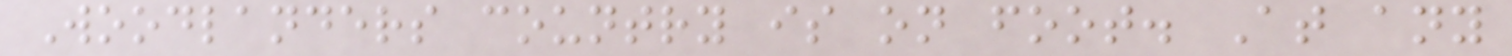Woodlanders country is on foot. At any
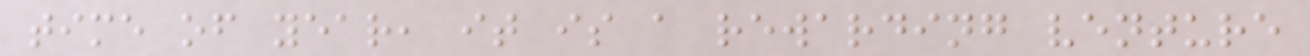time of year, it is a rewarding venture
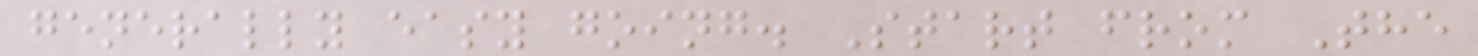generally easy going. Start from The
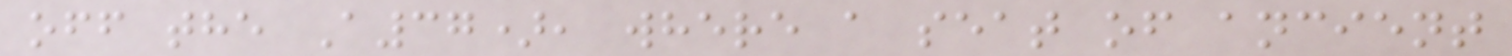off the A37), where a seat of ancient
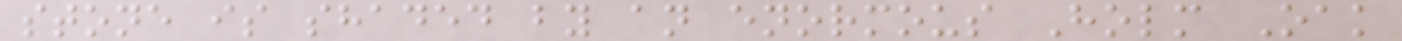stone is shaded by an enormous Holm Oak
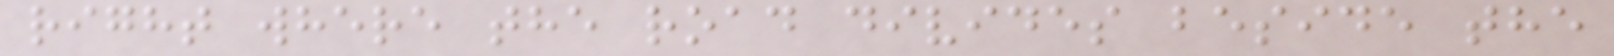right where the road divides beside the
